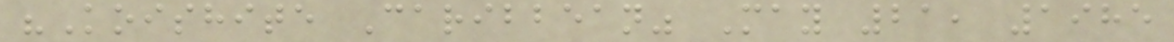"Koishite Caribbean" May 21, 1985
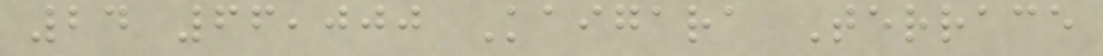24 66,000 Kaigara Terrace
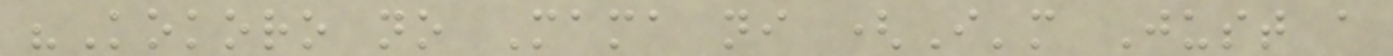"Kokoro no Mama ni (I'm Just a
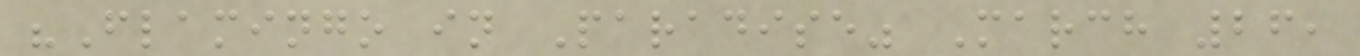"Flamingo in Paradise" March 26,
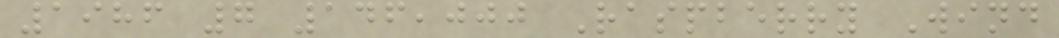1986 7 146,000 Raspberry Wind
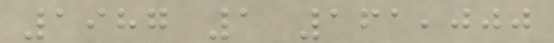1987 1 161,000
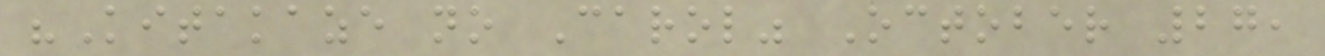"Kitakaze no Carol" October 27,
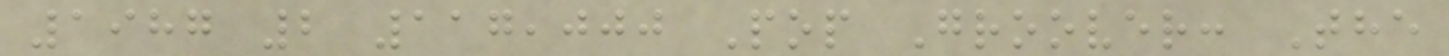1987 2 117,000 Pop Groover: The
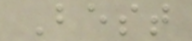Best
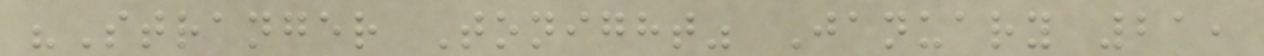"Stranger Tonight" January 21,
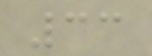33
